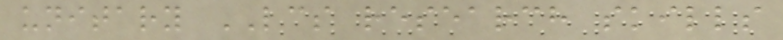unitary LCS research skills
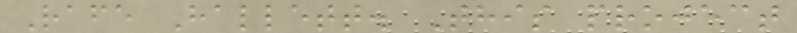Rafe Hallett. This project
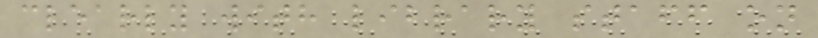clearly with library staff on
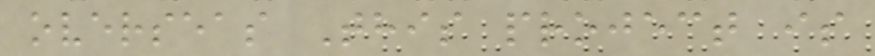overseas This project is
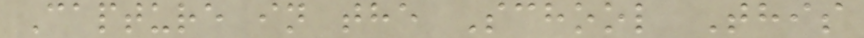Capture in the School This
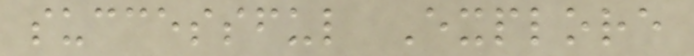successful Explore
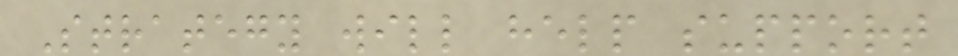Strategy will help support
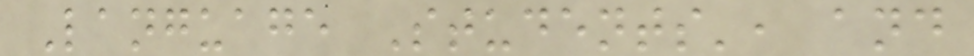Language Students', and
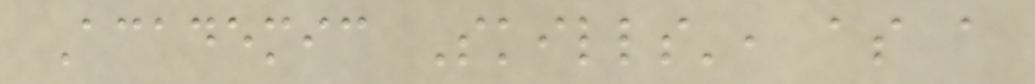Academic Skills', as a
